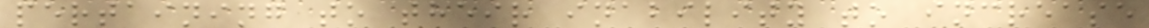pertaining to their inability to increase
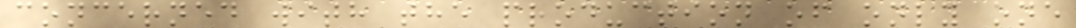concerned with the production of only one
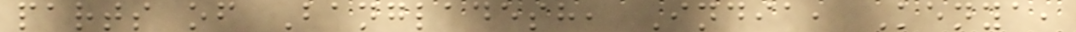parts of Bangladesh, India, Kenya,
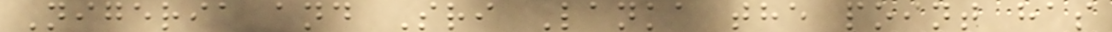Nigeria and Sri Lanka the point has
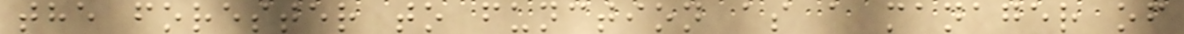the forester to function as a manager of
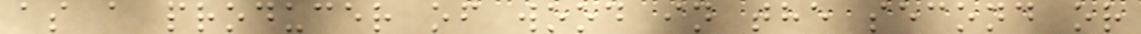as a producer of wood in the second or
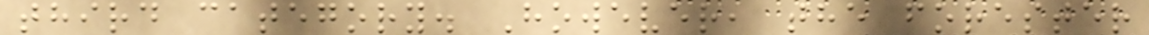third category. However, the forester
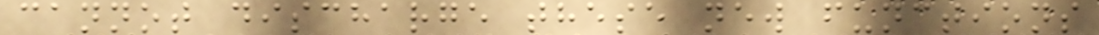cannot discharge these new functions
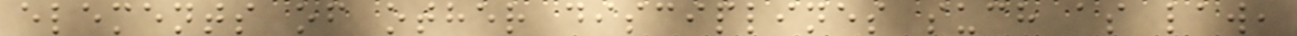elements of other disciplines such as law,
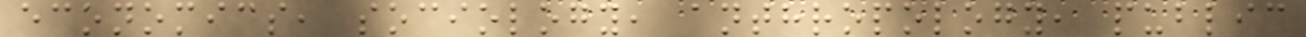economics, sociology, anthropology, public
